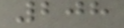208
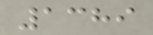1389
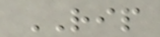RIP
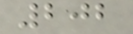202
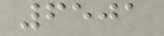6501
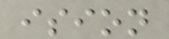ision
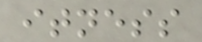itness
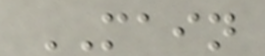MAIN
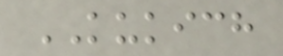KUKICH
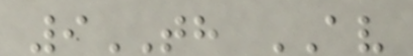9TH AV
